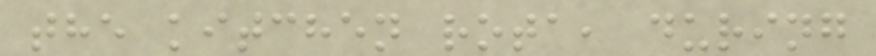the kitchen rota, during
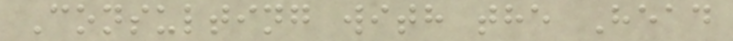Consulting with the Head
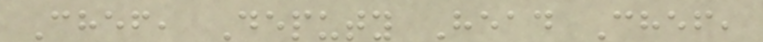Chef, Deputy Head Chef,
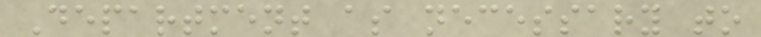Department as necessary to
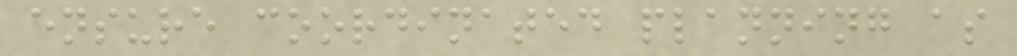ensure coordinated planning as
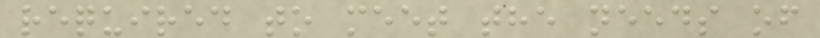required to meet the needs of
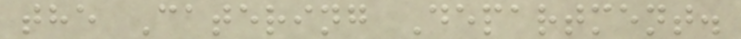the Catering Department.
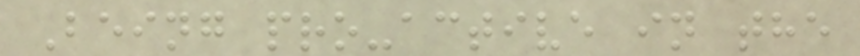Being pro-active in the
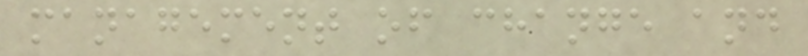management of change and
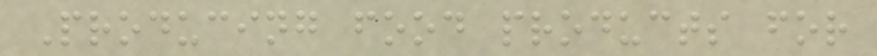Producing food products for
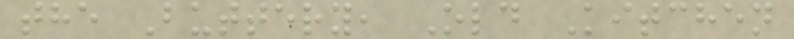the Buttery, Old Kitchen
